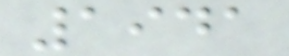1941
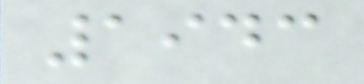1943
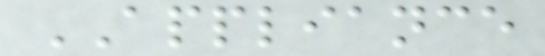APPLIANCE
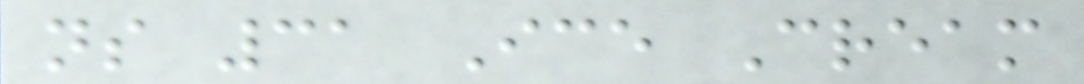ns 31 Ice Cream
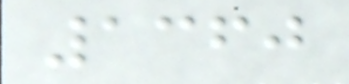1360
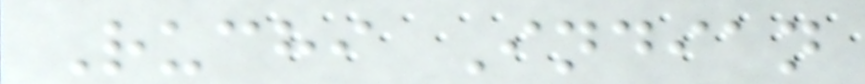Ruchi Indian
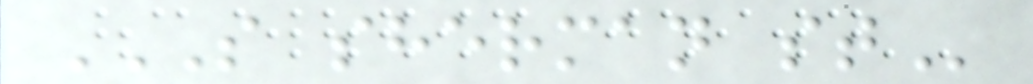S SHERMAN ST
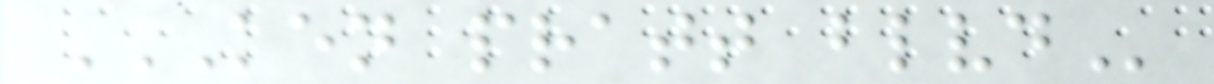KEN PRATT BLVD
